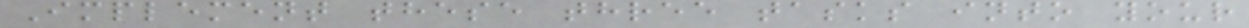Implement these three tasks into your
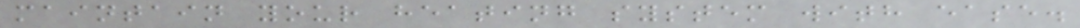maintain your heating system with ease.
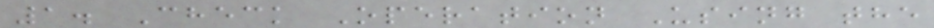1. Check Operation Using the
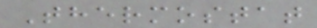Thermostat
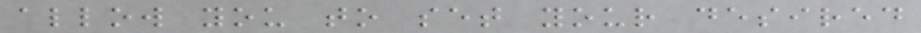allow you to set your desired
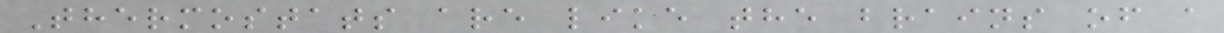Thermostats are like the brains of a
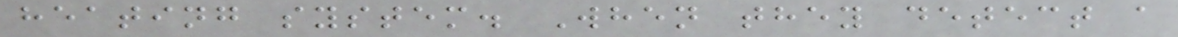heating system. When they detect a
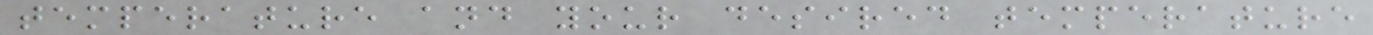temperature and your desired temperature
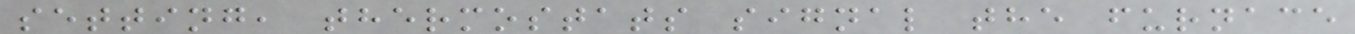setting, thermostats signal the furnace
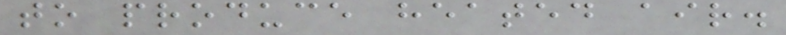to produce heated air.
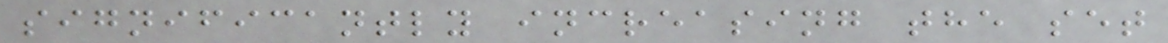significantly increasing the set
